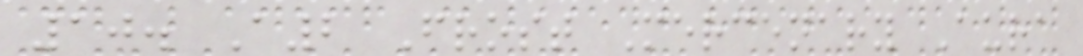10. A2 Frost Mercenary Aura
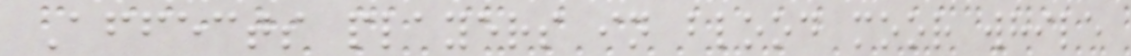Affects players in blood moor while
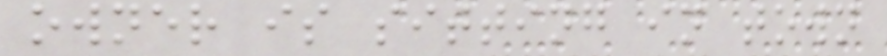owner is sitting in town
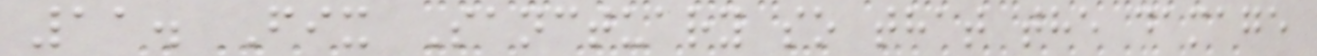11. Fix Sanctuary so that the damage
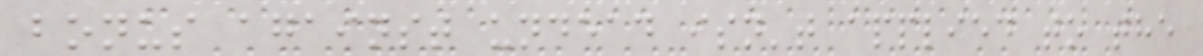bonus against undead isn't applied to the
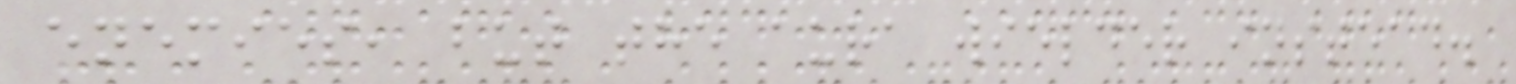enemies, but the aura wielder instead.
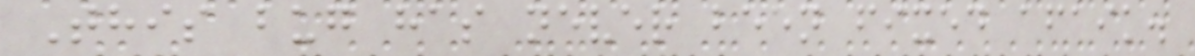This bug has never been fixed afaik.
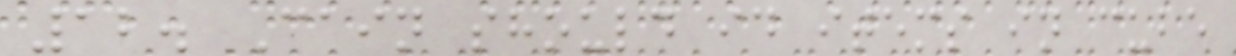12. Cain should id items in cube
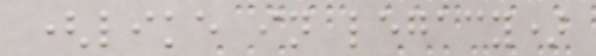(like in legacy)
